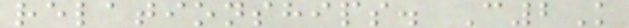relationships. C2K
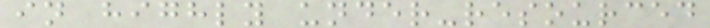in highly under-resourced
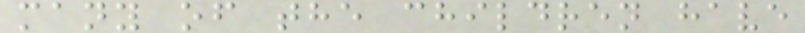many of the children have
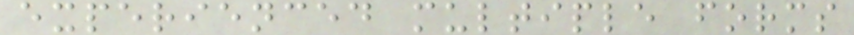experienced multiple forms
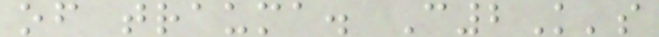of trauma. C2K's
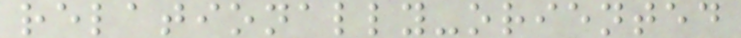relationally-oriented
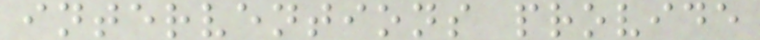interventions provide
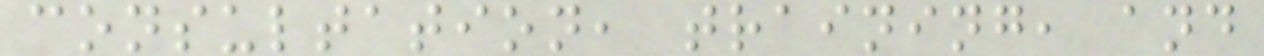consultation, training, and
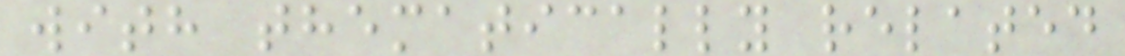with thematically related
